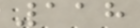118
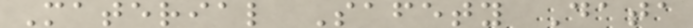Material Safety Data
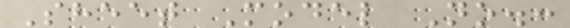Sheet Model No.:
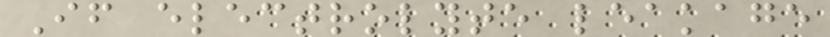If electrolyte leakage
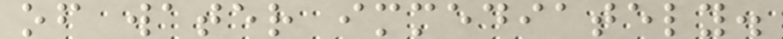of water immediately.
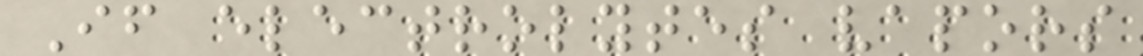If electrolytes vapors
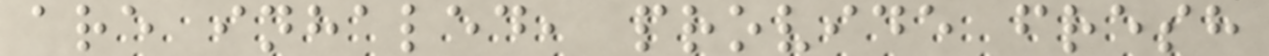are inhaled, provide fresh
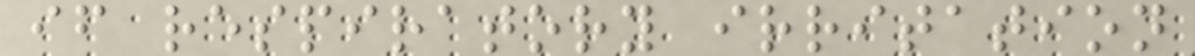if respiratory irritation
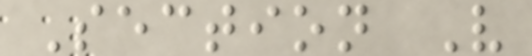Section V
